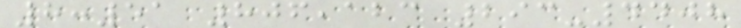8:51 806,123 293-4408
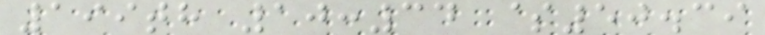199th 10:34 $50.39
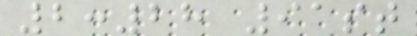2:28 91st
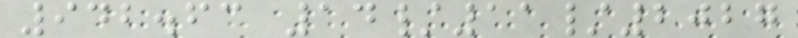942.63 14/11/2027
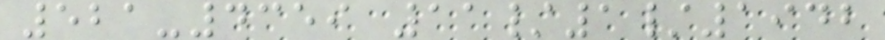521-4359 11/1/1942
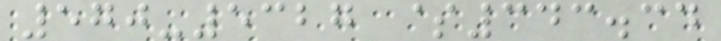570-5327 $343.34
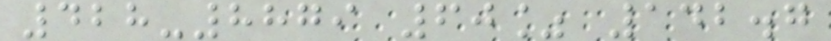428-8879 60% 142.7
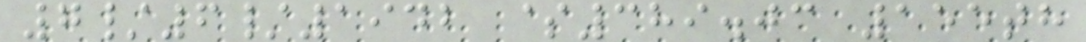7/6/1942 $389.03 155th
